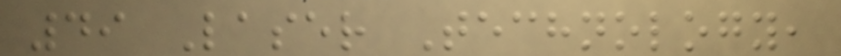49 Laser Technology,
